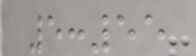5:55
